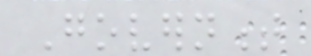Government
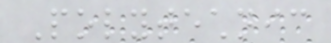Polytechnic
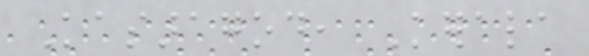Kasaragod, Kerala
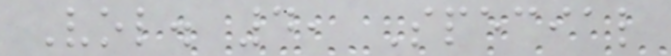Vol. 4, Special
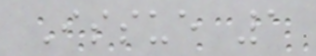Issue 1
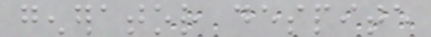generator despite
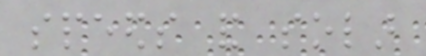speeds and solar
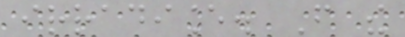irradiance. From the
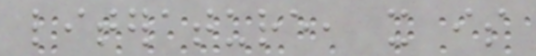literature, it is
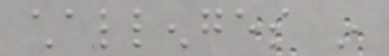challenges in
